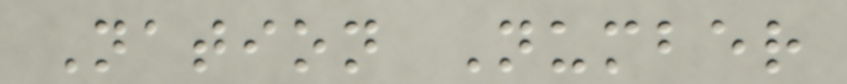Nation Number
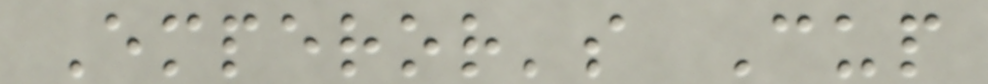Emperor's Cup
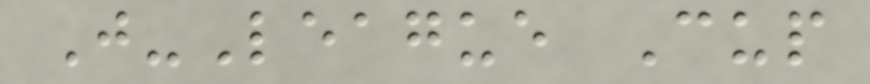J-League Cup
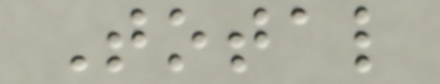Total
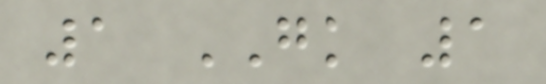1 GK 1
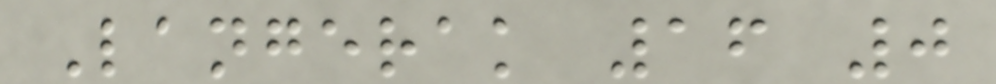Langerak 16 0
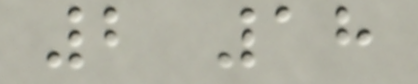2 18
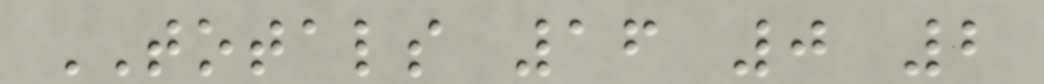TOTALS 16 0 2
